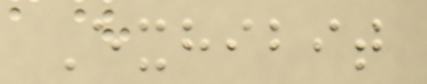Exhibit
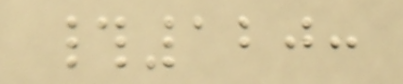#120:
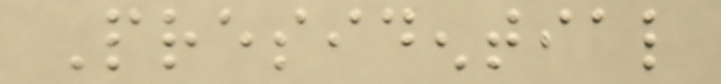Presidential
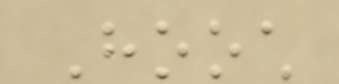Hooch
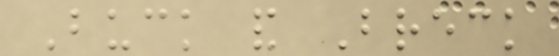Buck and Breck
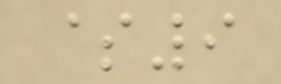$9
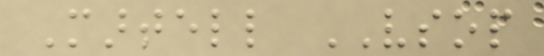Martell VSOP
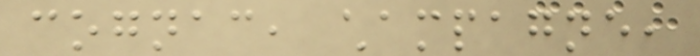cognac, champagne,
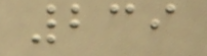239
